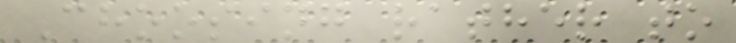Choosing rather to
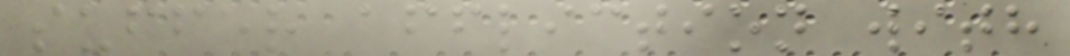suffer affliction with
